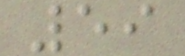59
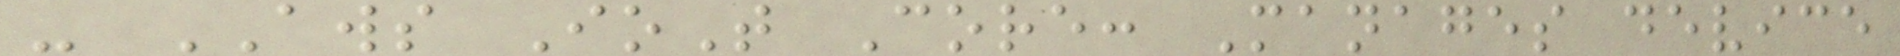- AWS IoT Core: Manages device
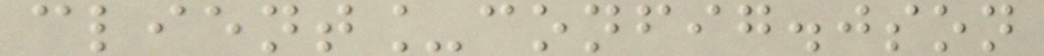client_config.json
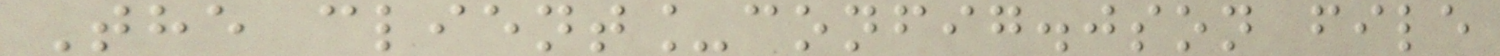The client_config.json file
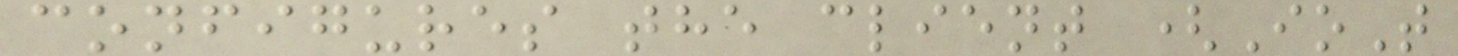configures the client (IoT
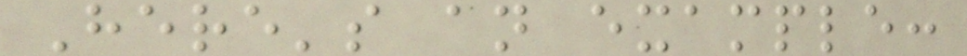Here's an example:
